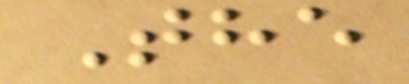The
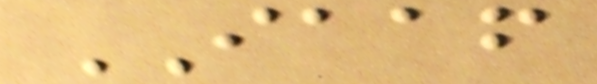IAAF
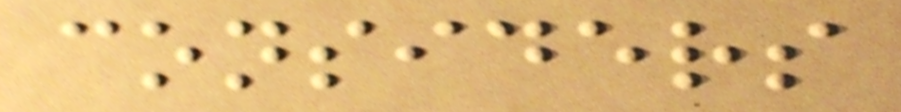considers
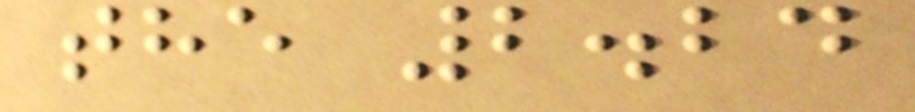the 2.24
